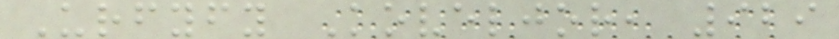Urfyfy Koveljor, 929
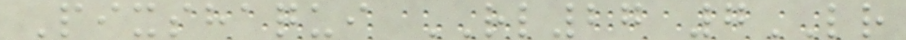Pixshaqui RL27 7LR
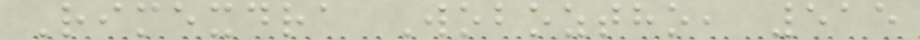Rimexdra Woboztho, 515
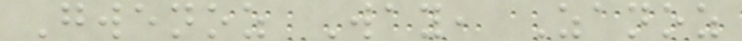Gwenoz Way, Zanoz
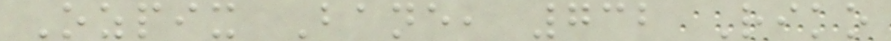Ozpix Bane, 732 Riko
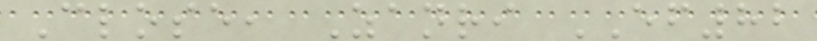Close, Zanri EF82
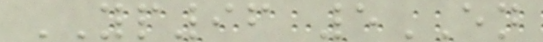YP96 5EN
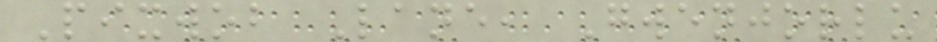Pixwob Lane, Gwenjorlu
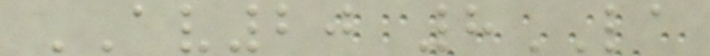AV20 8LA
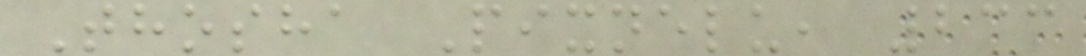Thosha Pixnelu, 233
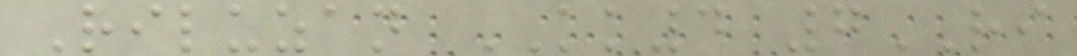Riluzan KK4 7RI
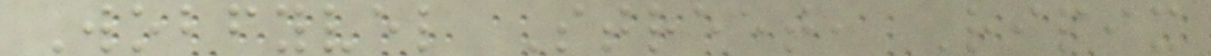Wobfyvel Street, Ripix
